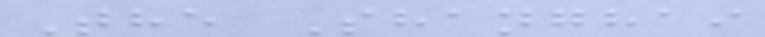The Shanghai
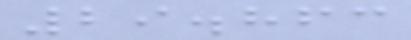29.863
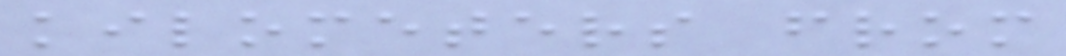kilometers from
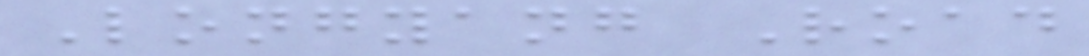Longyang Road
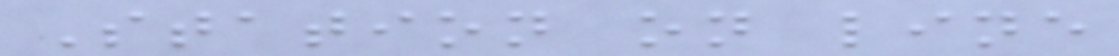Station on line
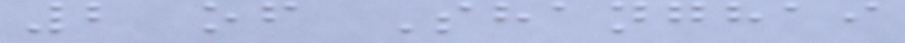2 of Shanghai
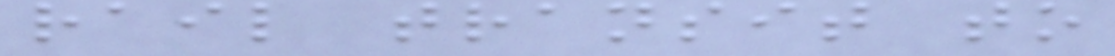rail transit to
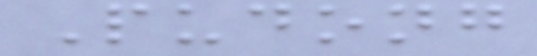Pudong
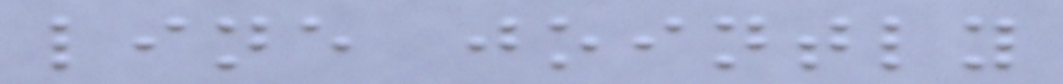line jointly
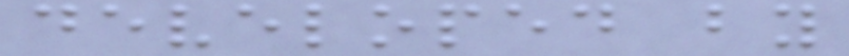developed by
